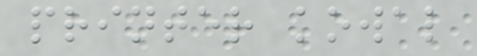printer kowal
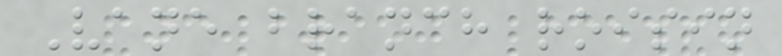Vane branch roisin
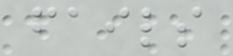fails
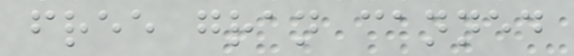free gran canned
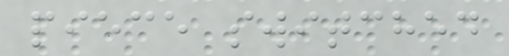piece switched
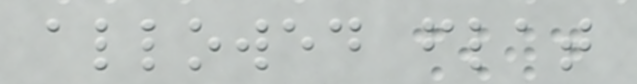allowed flat
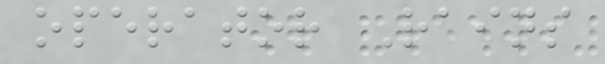operator Rains
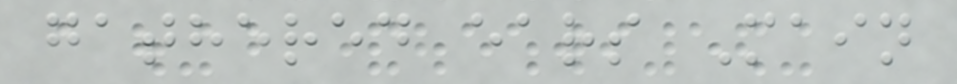gathered ears Main
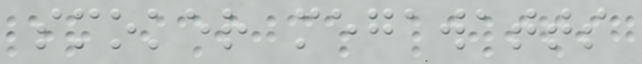smoker megawatts
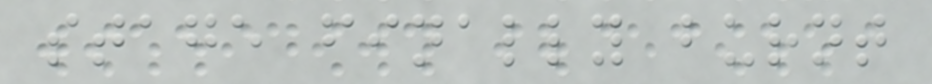stage finally burnt
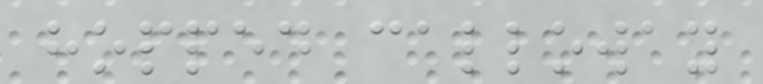hopped calloway
